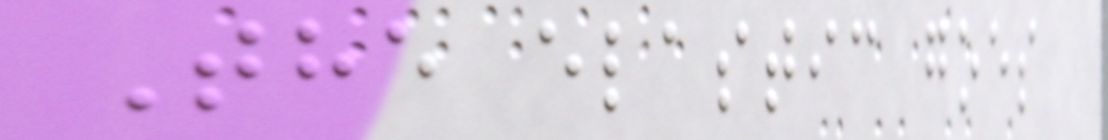The elastic goes
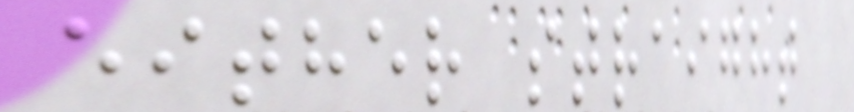either straight
